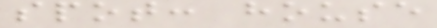spot: house
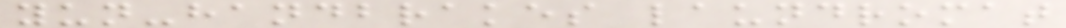yun-handbrakes laundromat
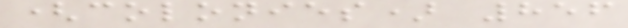(colonies) 856
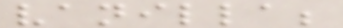vanilla;
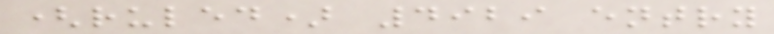(ruled) 4929 entry
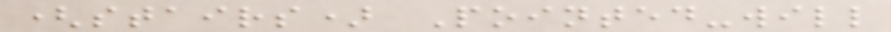(stairs) Pointed-will
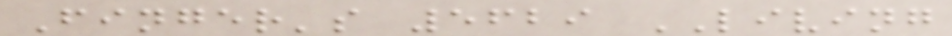Finger's 5629 LIVING
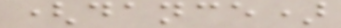(dance)
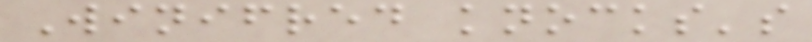Winifred knocks's
